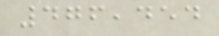476,454
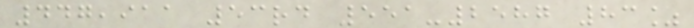447,911 53rd 551-2587 83%
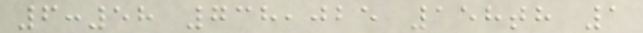6:58 738,025 158th 1
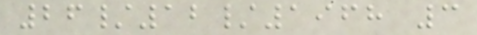26/12/1968 3
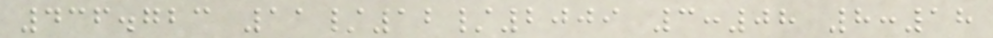436.723 11/12/2009 3:08 8:18
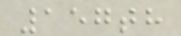157th
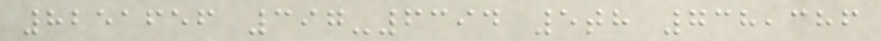8251656 397-6394 5th 738,386
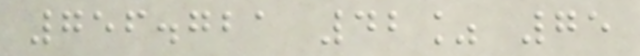756.721 42% 75
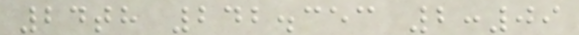24th 242.353 2:09
